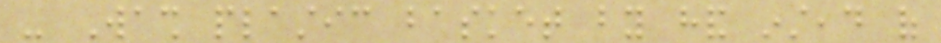- Wash plastic basket by hand instead of
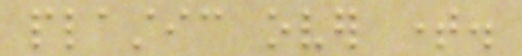plastic over time.
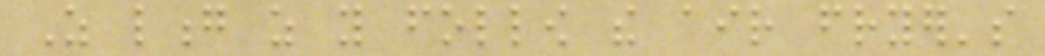As long as you follow the air fryer's
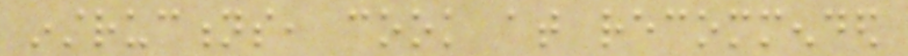instructions, cook at recommended
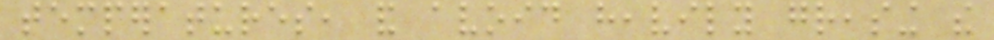temperatures, and avoid heavily greasing the
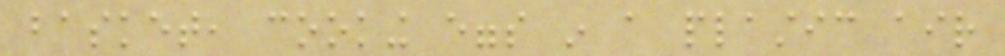basket, cooking eggs in a plastic air
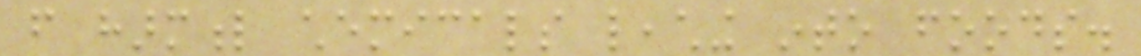from harmful chemicals leaching into foods.
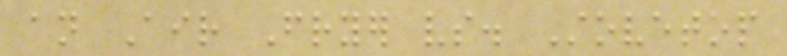an Air Fryer vs. Stovetop
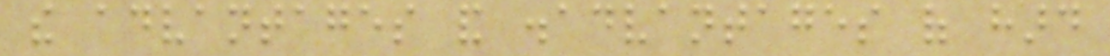the advantages and disadvantages of hard
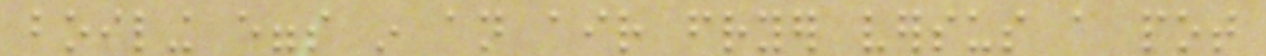boiling eggs in an air fryer versus a pot
